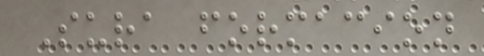Sura formacion
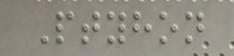Ptyhon
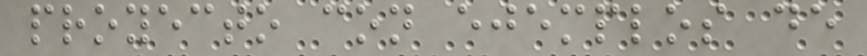proyecto con ejemplos de
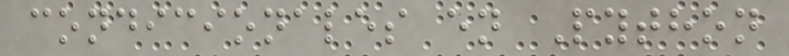condicionales en Python
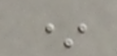*
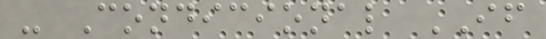- Condicional IF
